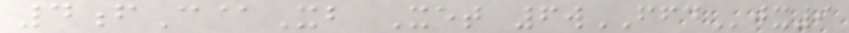4fC@Xb Xet 6wFFDjx9
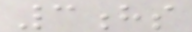3hs
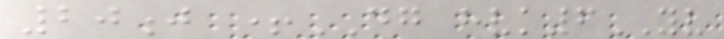20j +DG hvk6YV
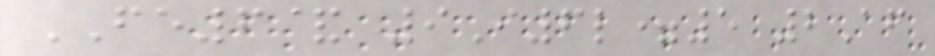FE6& 9I6l=5 2Af
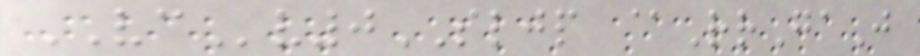VCv0SLJP @RrGaJ
